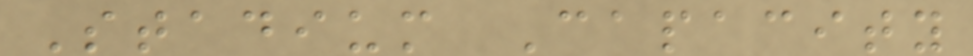Stadium Capacity
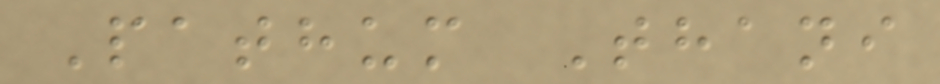Pathum Thani
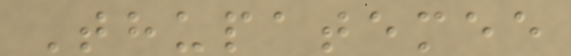Thupatemee
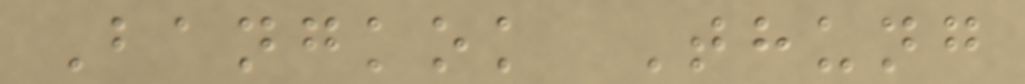Bangkok Thung
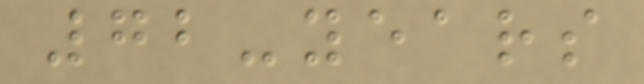72-years
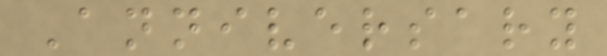Anniversary
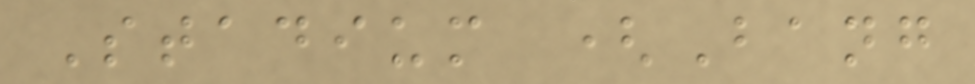Stadium (Bang
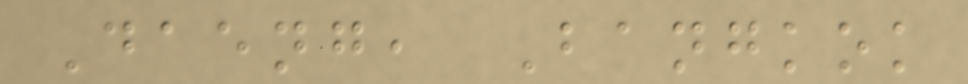Daeng, Bangkok
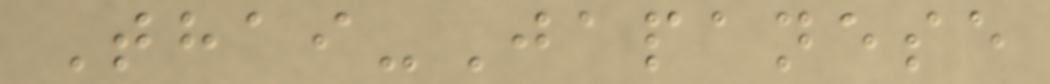Thai-Japanese
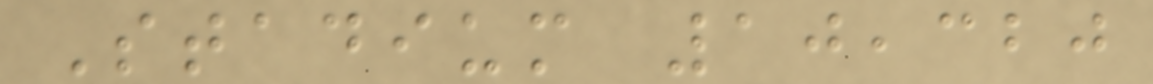Stadium 10,320
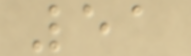51
